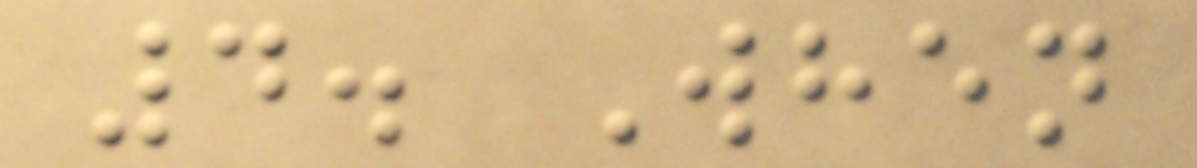4. When
